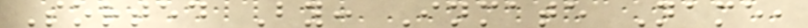Sorted By: Inmate Name,
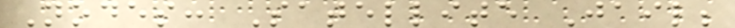Nodes: Satellite Jail;
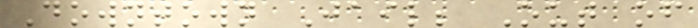Downtown Jail; Out of
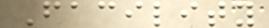Facility
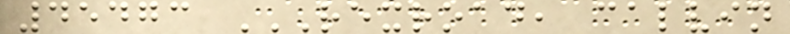45473 REXROAD, CALVIN
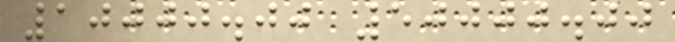10000.00 50000.00
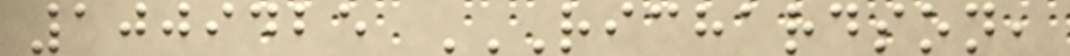1009425 RICHARDSON,
